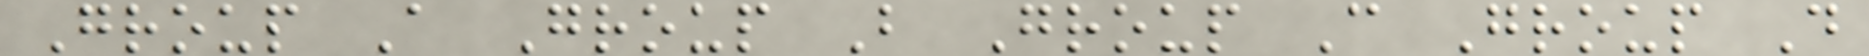Group A Group B Group C Group D
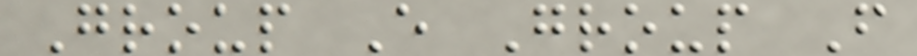Group E Group F
